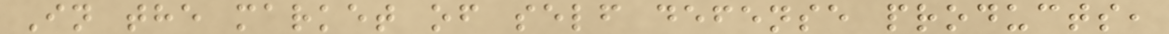In the market of self defense products,
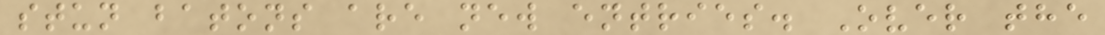stun batons are new entries. Over the
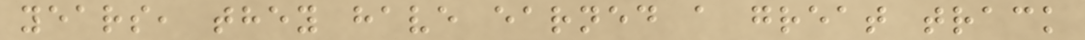years, they have earned a great track
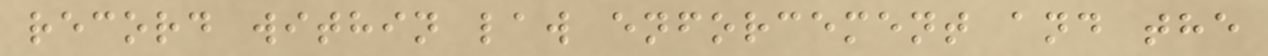record within law enforcement and the
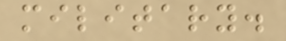military.
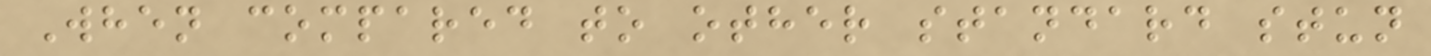When compared to other standard stun
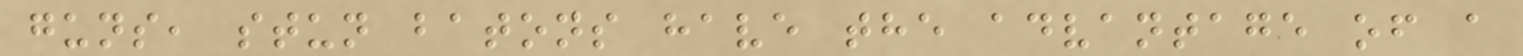guns, stun batons have the advantage of a
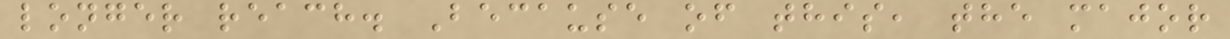longer reach. Because of this, the major
